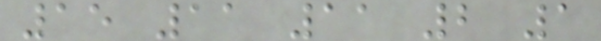15 11 11 2 1
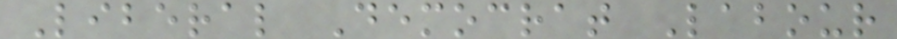Liberal Democrat Labour
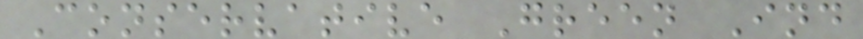Conservative Green Ind
